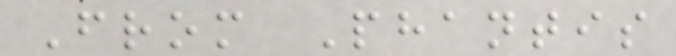From Phantis
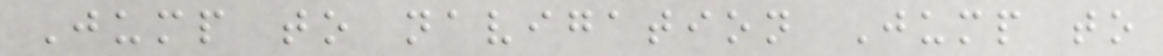Jump to navigation Jump to
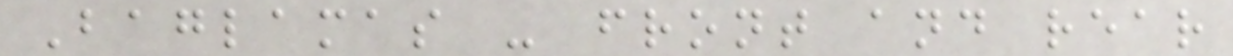Baglamas - front and rear
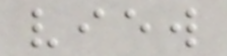view
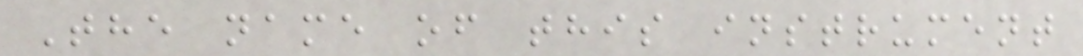The name of this instrument
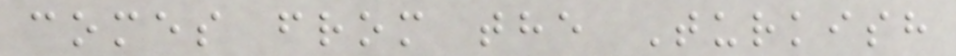comes from the Turkish
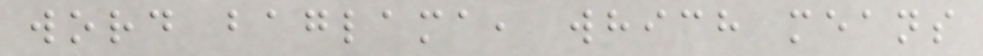word baglama, which means
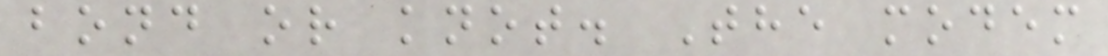bond or knot. The modem
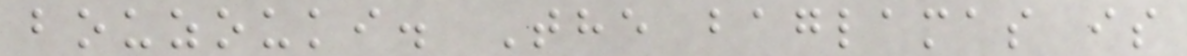bouzouki. The baglamas is
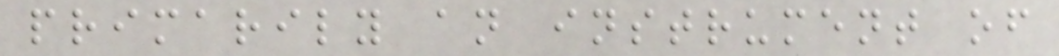primarily an instrument of
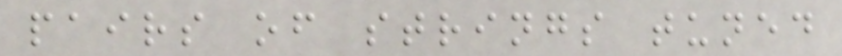pairs of strings tuned
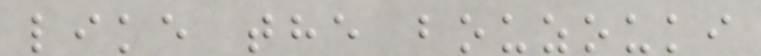like the bouzouki
